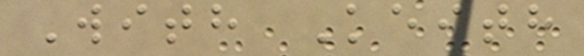With Keith
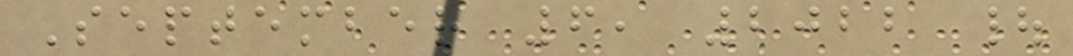September 6, 2022 |
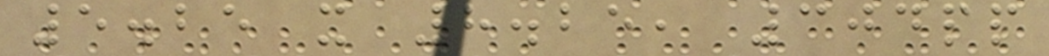5.25 x 8.25, 304pp
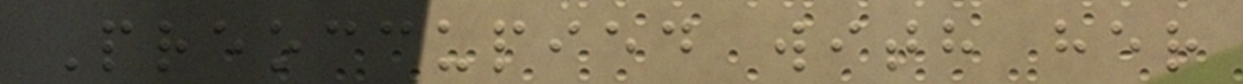Preoccupied with her
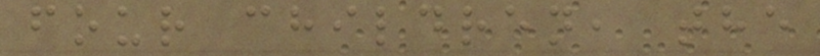four children, the
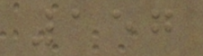157
